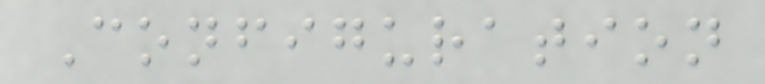Configuration
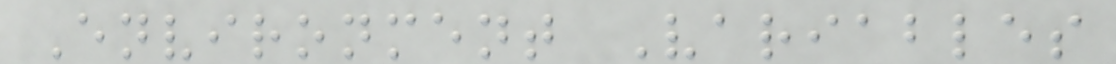Environment Variables
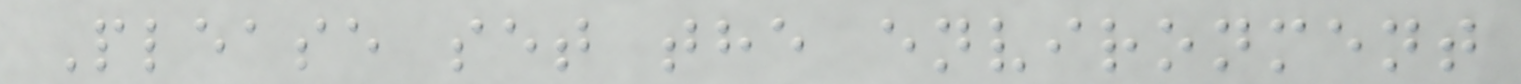Please set the environment
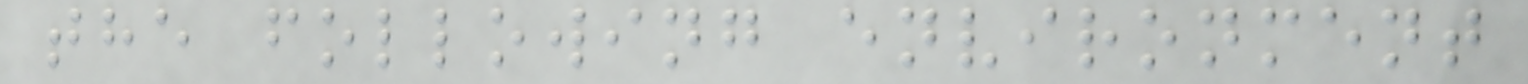the following environment
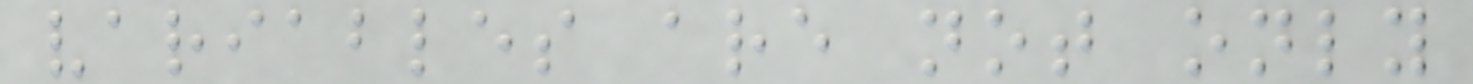variables are not only
